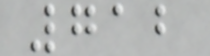712
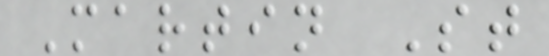Martin St
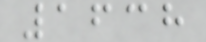1638
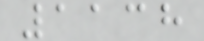1138
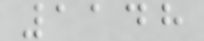1148
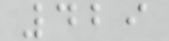429
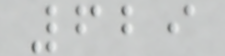629
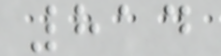814
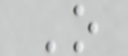O
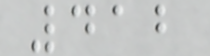412
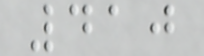410
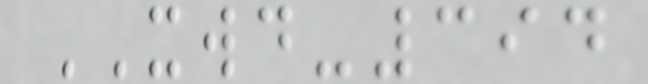XWD-394
